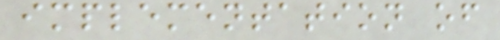implementation of
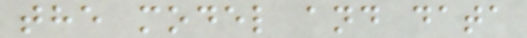the model and data
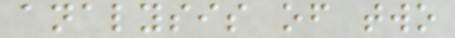analysis of two
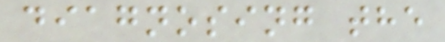diagnosing the
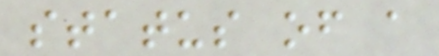status of a
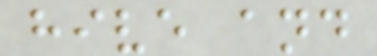hive and
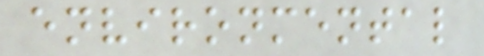environmental
